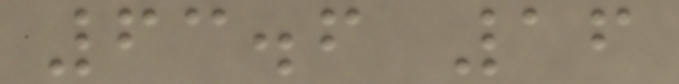63.6 16
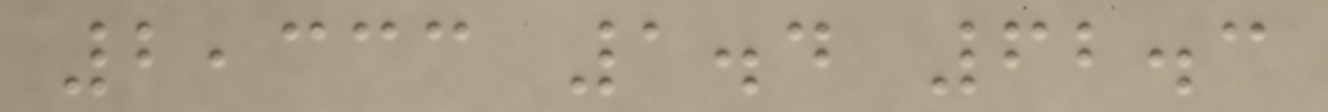2,333 1.4 62.3
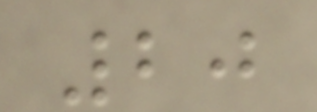20
